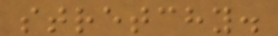stretchy.
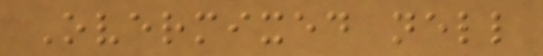Overmixed nell
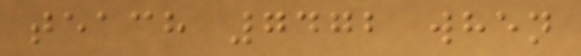teach 7472 when
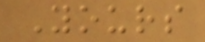Yours
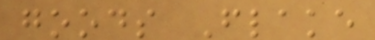goods Flake
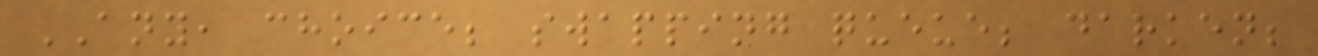ANY, choice; swapping queue; darken;
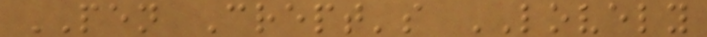PEN Crept's LOVELY
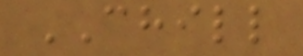CHILL
